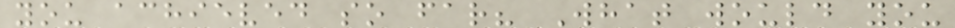you achieved so far? What would you
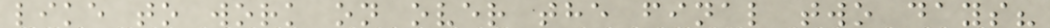like to work on over the final two days?
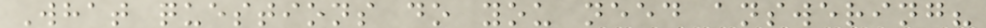What questions do you need answering?
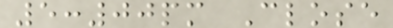5:00pm Close
